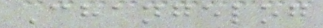Changelog
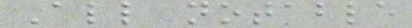All notable
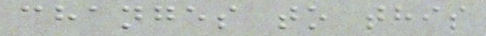changes to this
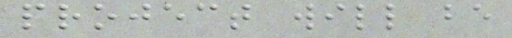project will be
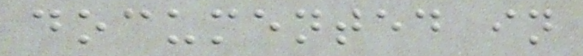documented in
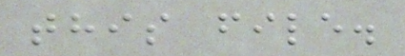this file.
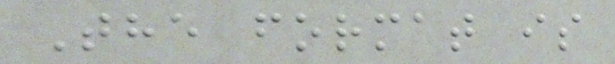The format is
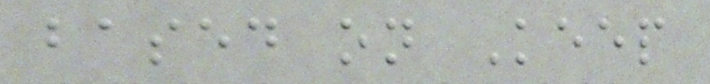based on Keep
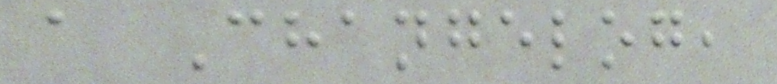a Changelog,
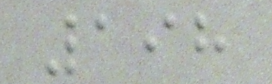198
